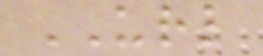URL
